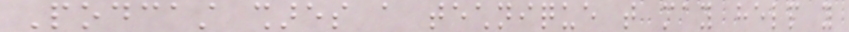Podcast shares a technique that may help you
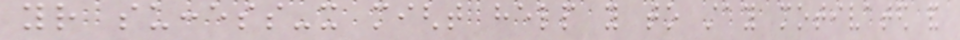your success-it might help you to stay motivated and
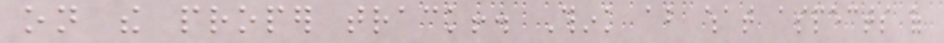on the proper track!. Think about what aspects of
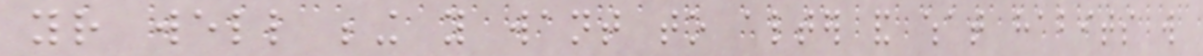your well being you want to alter and what habits will
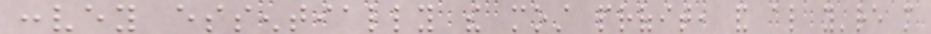convey essentially the most profit, and also you're more
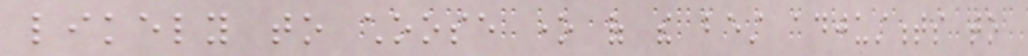likely to choose one of the best adjustments to
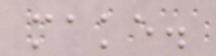make.
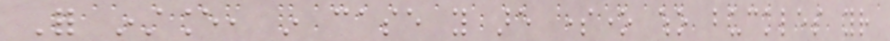For instance, in case you are someone who buckles your
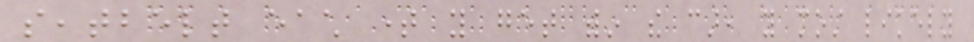seatbelt each time you get within the car, you most likely
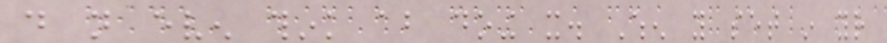do not even think about doing it. When you set in your
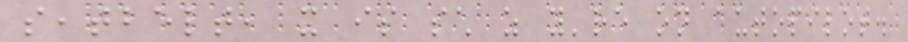seatbelt, it is such as you're on autopilot.
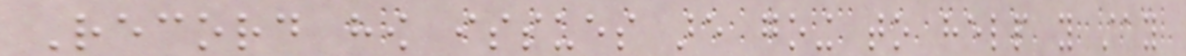Record how issues are going to help you stay
